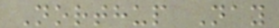Northup Nay
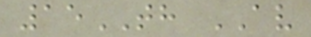15TH AV
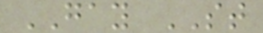GAY ST
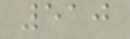510
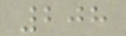208
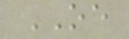OE
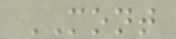MONT
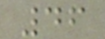46
